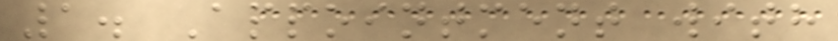1. Appointment with
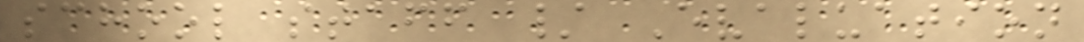school staff / Evaluation
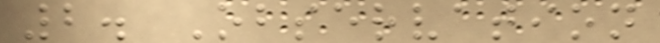2. Observation
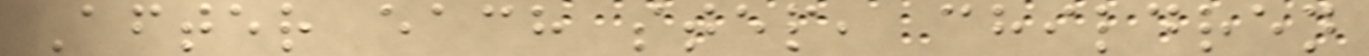After each step, children
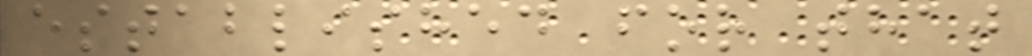established for that
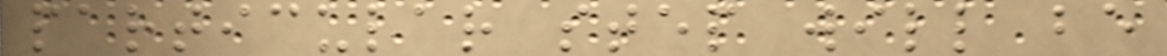particular step will be
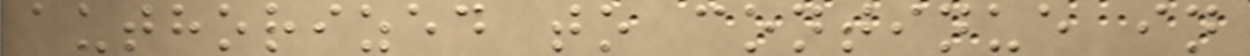authorized to continue in
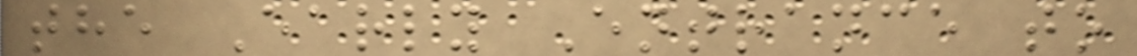the Early Entrance to
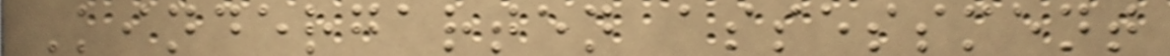Kindergarten assessment
